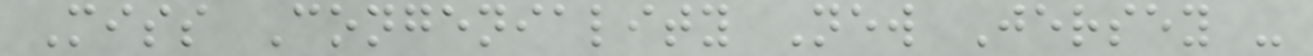Miss Congeniality New Jersey -
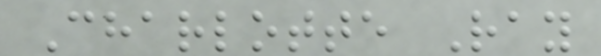Charlotte Ray
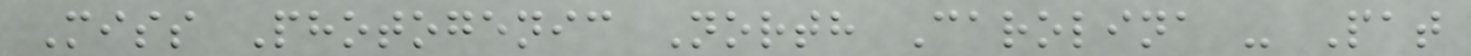Miss Photogenic North Carolina - Pat
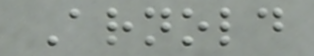Arnold
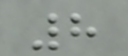8
